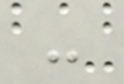-
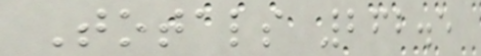Totals 262.5
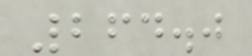264.0
